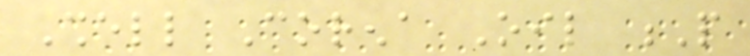Shell Corena Oil P
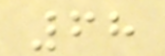68
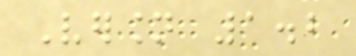Version 1.2
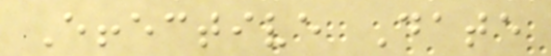Effective Date
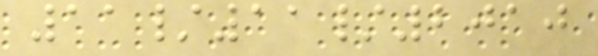11/11/2010
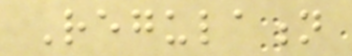Regulation
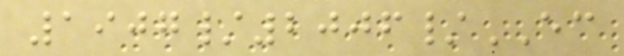1907/2006/EC
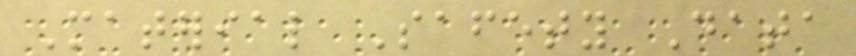Material Safety Data
